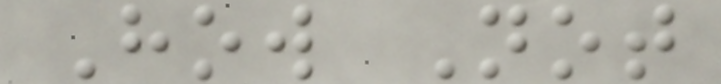How Not
